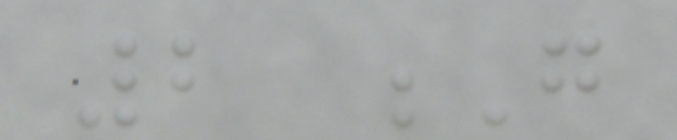2 G
